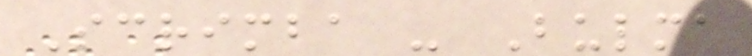Scrimba - Bulma
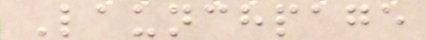Launchpage
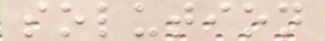solution
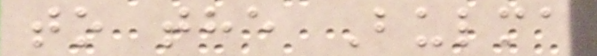to the Bulma
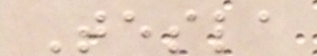Tesla
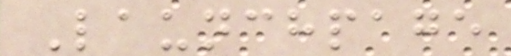Launchpage
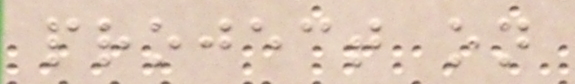project on
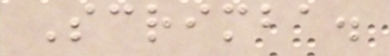Scrimba.
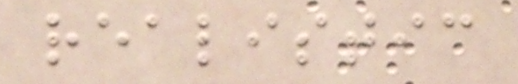realistic
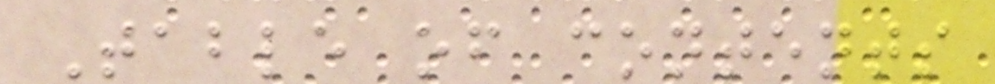Table of contents
